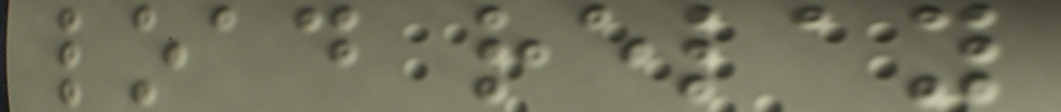load relay
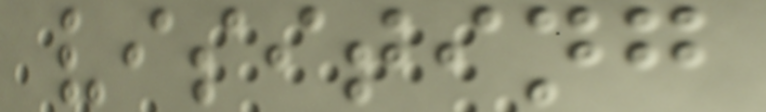visiting
